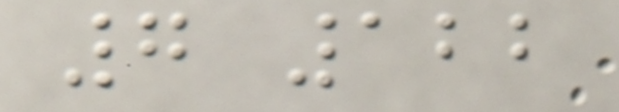7 122
